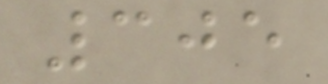305
